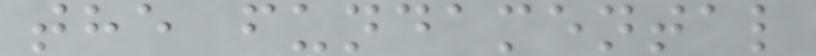the fundamental
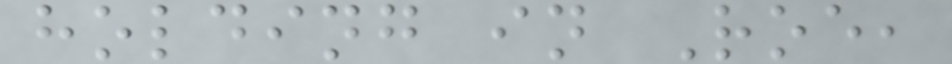holding in Roe,
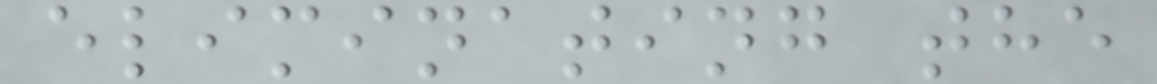eliminating the
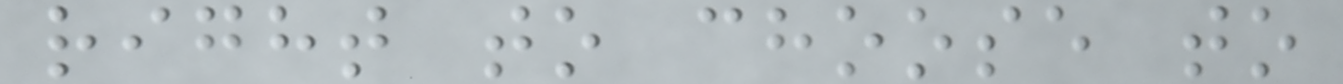right to choose to
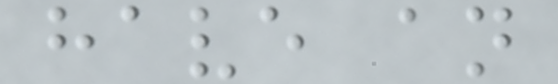have an
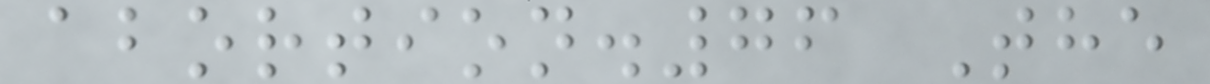abortion.76 The
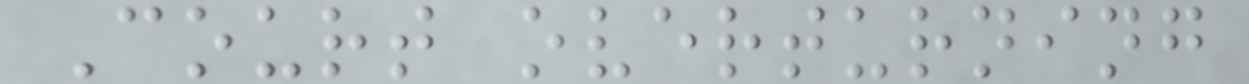Court overturning
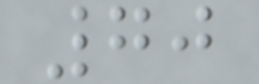70
